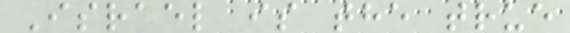Israel is the true
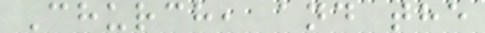Church, and the
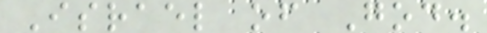Israel of God.
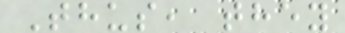Thus, they
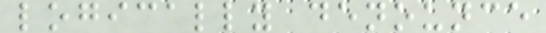logically denounce
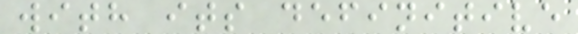with its definitive
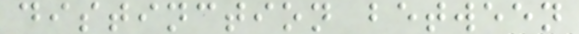distinction between
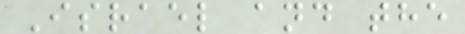Israel and the
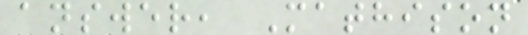answer, Mathison
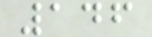146
